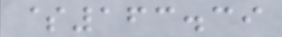$163.39
